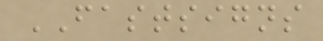FASTSIGNS
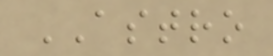ASTRO
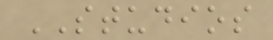STUDIOS
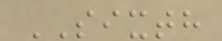SIXTH
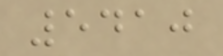5410
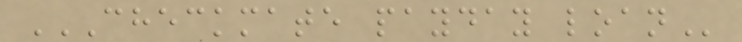CHECKMATE PAYDAY LOAN
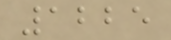1225
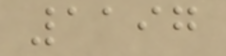1197
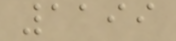1199
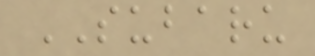SUBARU
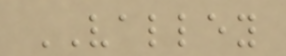VALLEY
